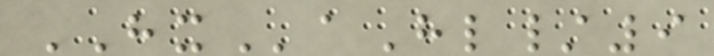HXaHl/9
